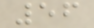56
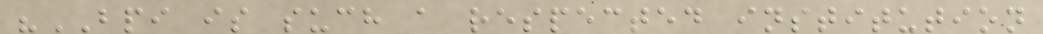"BPI is such a respected institution
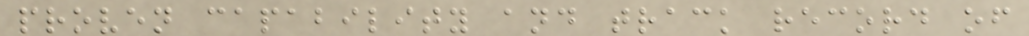proven capability and track record of
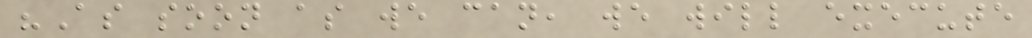"As soon as we can, we will execute
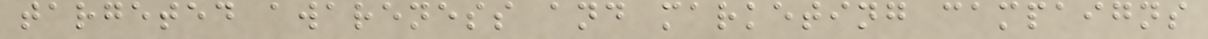targeted awareness and marketing campaigns
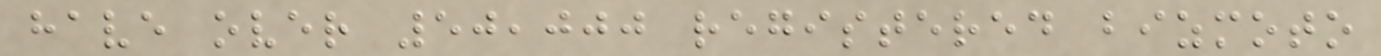have over 50,000 registered bizmoto
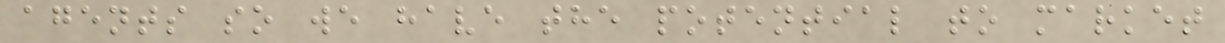agents so we have the potential to market
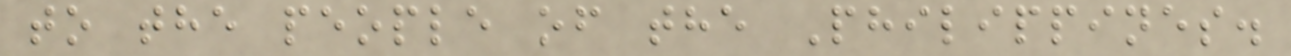to the people of the Philippines.
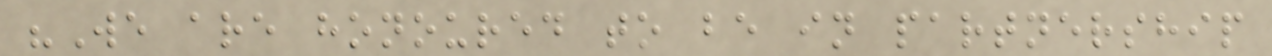"We are honoured to be in partnership
